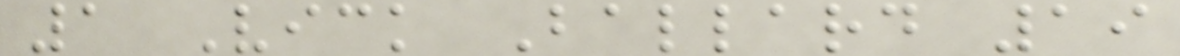1 Vick Ballard 19
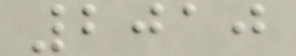2010
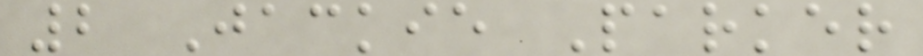2 Jackie Parker
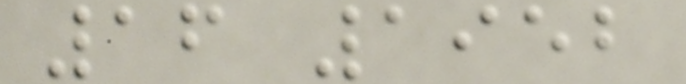16 1952
